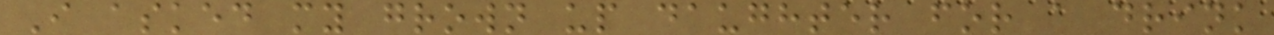I asked my grown up daughter for a drink
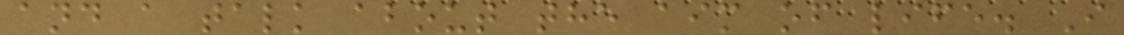and a talk about the aim of life. I
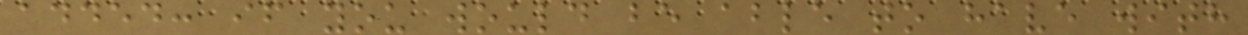added: if you would be able to have with
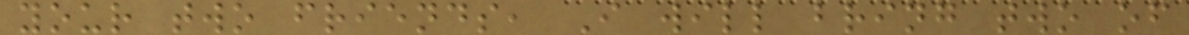your two friends, I will bring two of
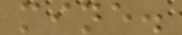mine.
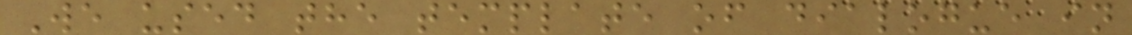We used the template of dialogue in
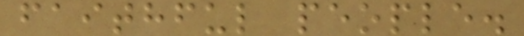faithful people.
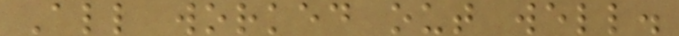All worked out well.
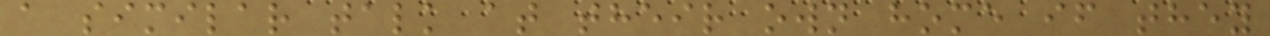a similar talk at their own home if they
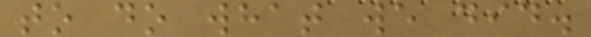to do what we did.
